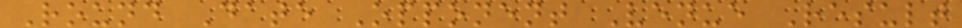Round Date Opponent Venue Result
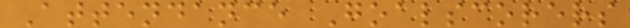Attendance Goalscorers
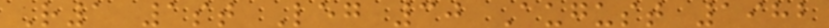R1 1st Leg 30 August 1982
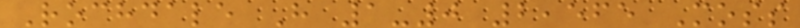Rochdale H 1-0 2,565 Moss
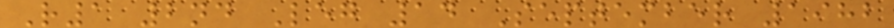R1 2nd Leg 14 September 1982
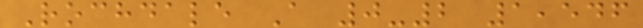Rochdale A 0-2 1,546
